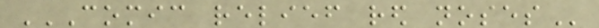COMIC RELIEF RED NOSES
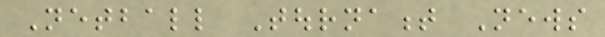Netball Tournament News
